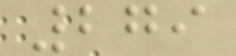279
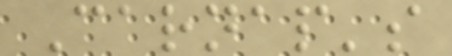Carnap's
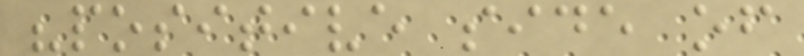"positive side of
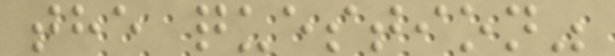the question"
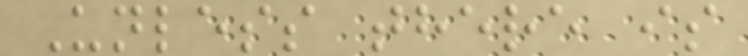Unless there is
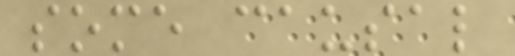some causal
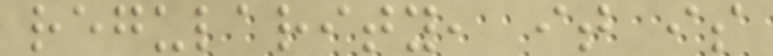regularity, it is
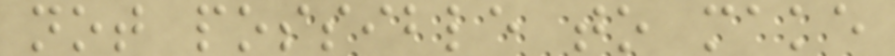not possible to make
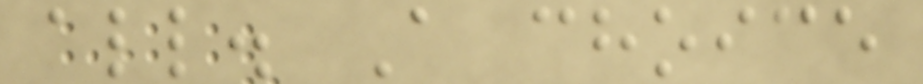all. A choice
